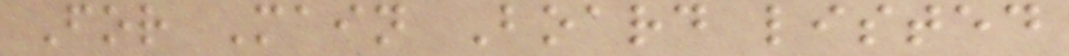For Main Board listed
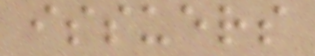issuers
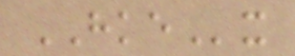HKEx
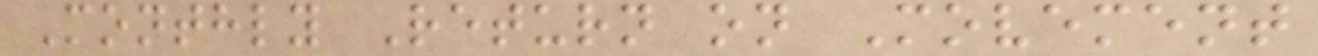Monthly Return on Movement
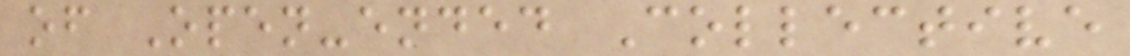of Open-ended Collective
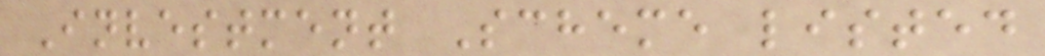Investment Scheme listed
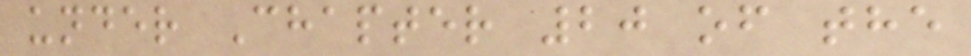under Chapter 20 of the
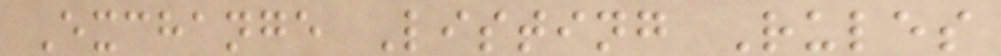Exchange Listing Rules
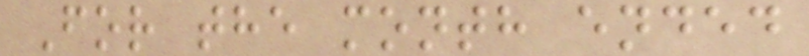For the month ended
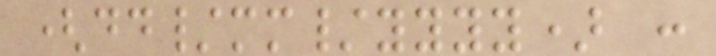(dd/mm/yyyy) :
